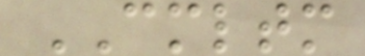CMLTM
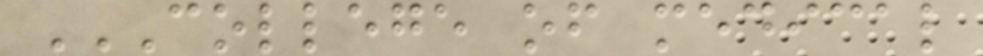COLLEGE OF MEDICAL
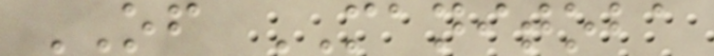OF MANITOBA
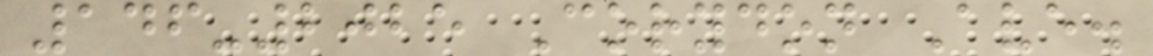146-2025 Corydon Ave.
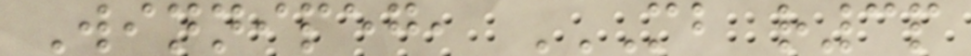Winnipeg, MB R3P
